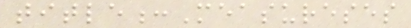title:Measureses
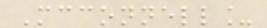Mcconnell_
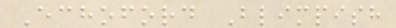Echoford Blimpish
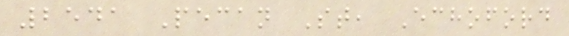2541 Pecan St, Echoford
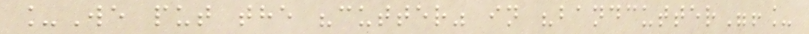_We put the "cutter" in "bandcutter"!_
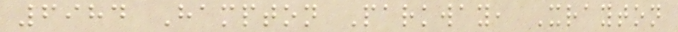6984 Hampton Parkway, Xrayton
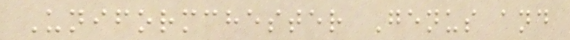Uniformchester Genus and
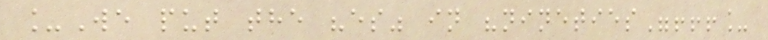_We put the "es" in "nineties"!!!_
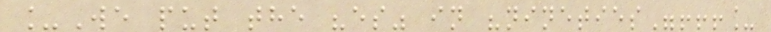_We put the "es" in "nineties"!!!_
